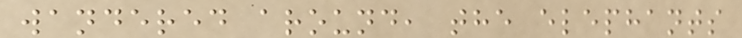wandered around, the elephants
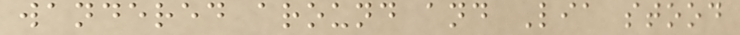wandered around and Lia stood
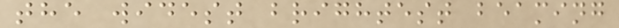the widest brightest beaming
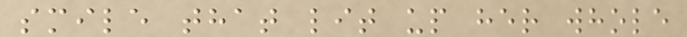smile that lit up her whole
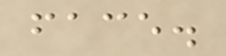face.
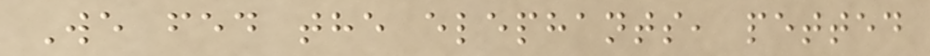We fed the elephants, petted
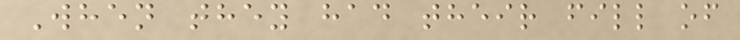When they had their fill of
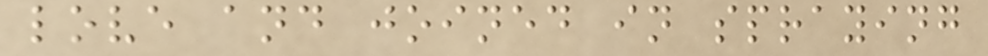love and joined in spraying
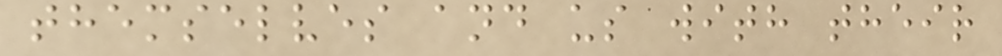themselves and us with their
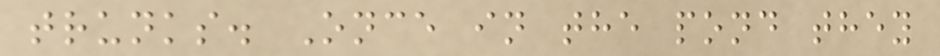trunks. Once in the pond they
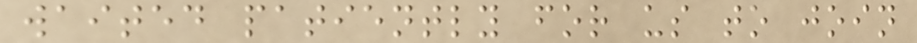waited patiently for us to join
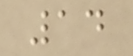14
